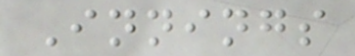Innings
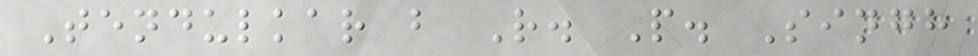Tendulkar b R. P. Singh
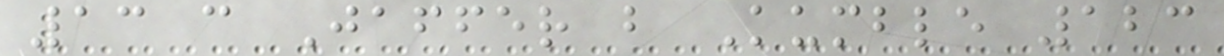13 c Jaffer b Kumble 123
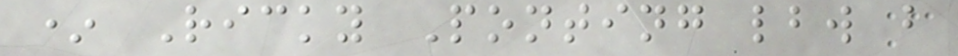* Ricky Ponting lbw b
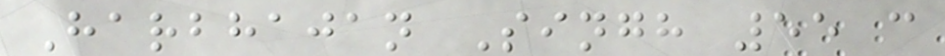Harbhajan Singh 55 c
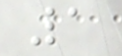1
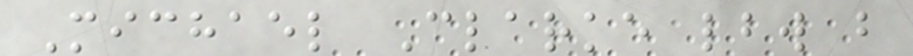Michael Clarke lbw b
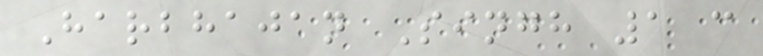Harbhajan Singh 1 c
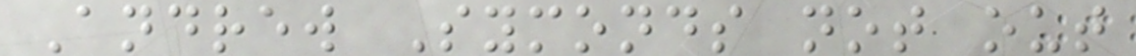Andrew Symonds not out
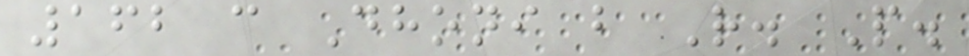162 c Dhoni b R. P.
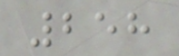258
